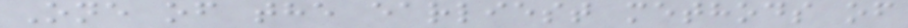One of the earliest methods of
